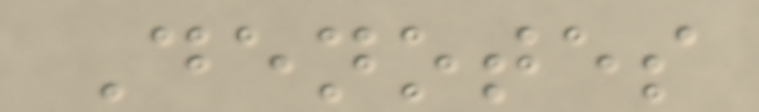Denotes
